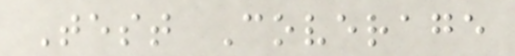Test Coverage
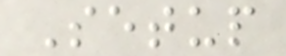Setup
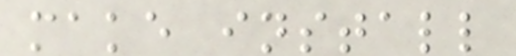make install
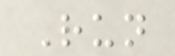Run
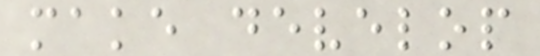make develop
